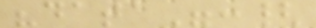"data":{
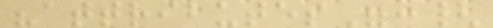"attributes":{
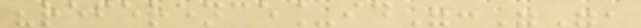"reference_id":"",
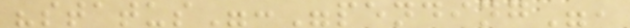"status":"pending",
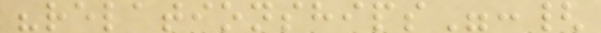"relationships":{
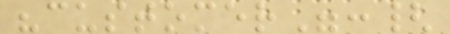"customer":{
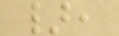},
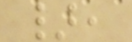},
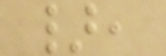},
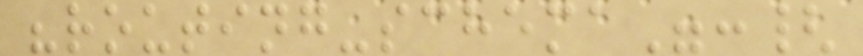"routing-schema":{
